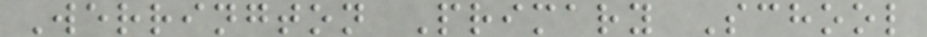Werrington Primary School
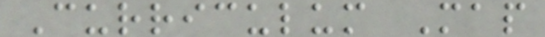Curriculum Map
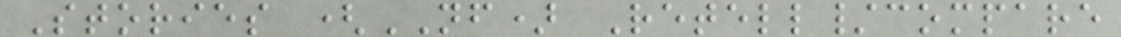Stories (NF) Retell/compare
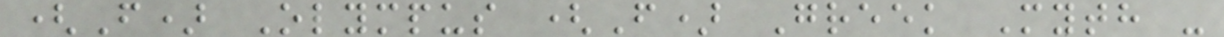(F) Olympus (F) Greek Myth -
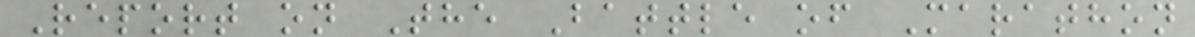Report on The Battle of Marathon
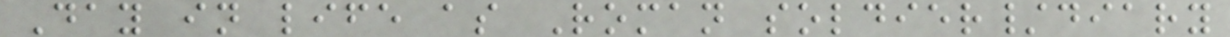Day in life as Roman soldier/diary
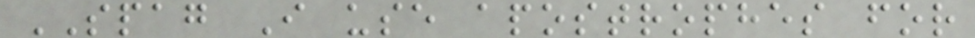SPAG I use apostrophes for
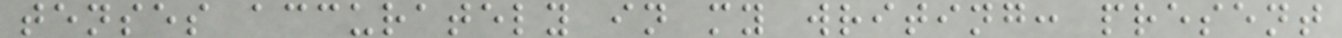tenses accurately in my writing: present
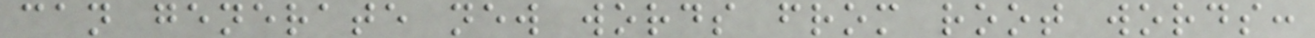can generate new words from root words:
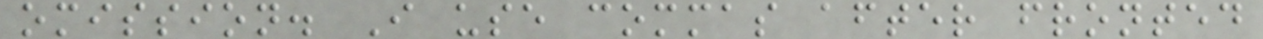omission. I use commas after fronted
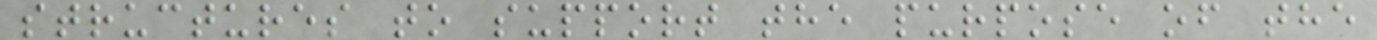structures to support the purpose of the
